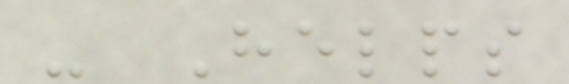- Helps
